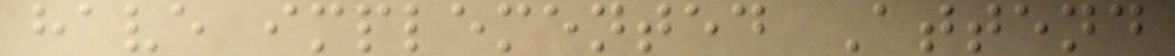have implemented Attend
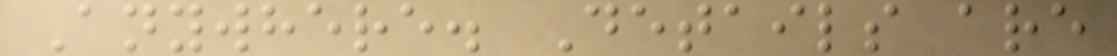Anywhere. Details are
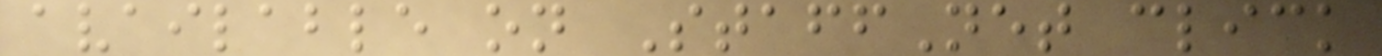available on StaffNet click
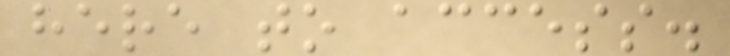here to access.
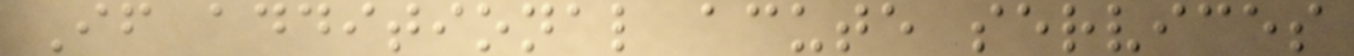If additional acute services
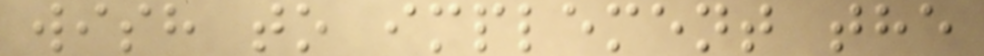wish to implement the
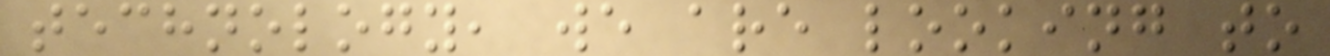technology, we are looking to
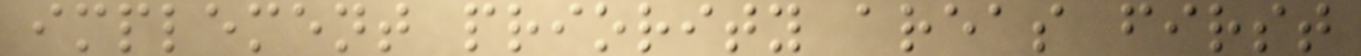implement priority areas first
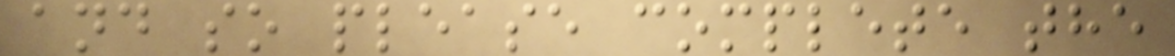and so please complete the
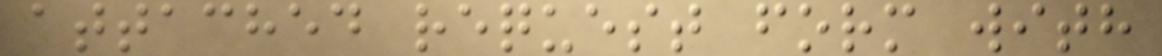attached request form with
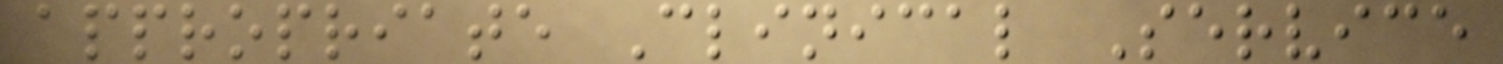appropriate Clinical Service
